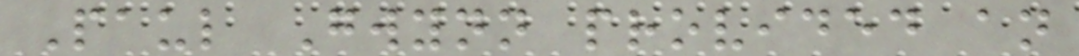Paul Gwynn provided an
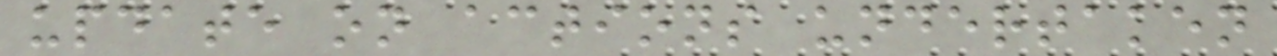update on actions undertaken
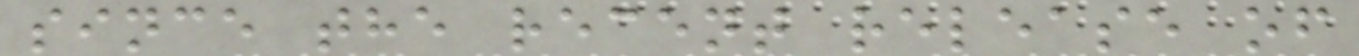since the recent release of
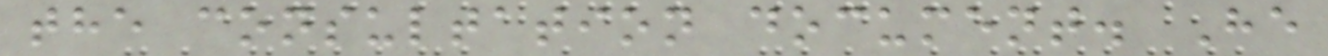the consultation document. He
